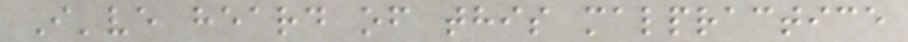I've heard of this malpractice
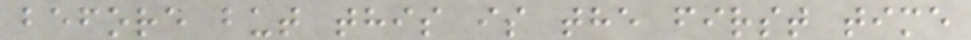before but this is the first time
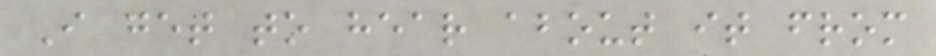I get to hear about it from
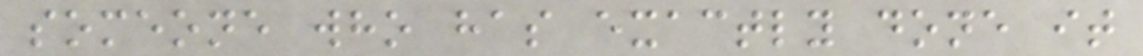someone who has exactly done it
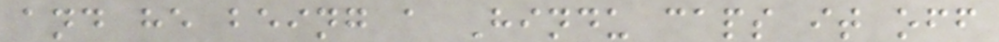and he being a Hindu caps it off
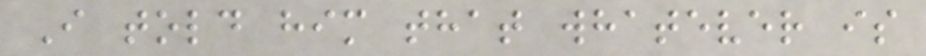I told him that whatever is
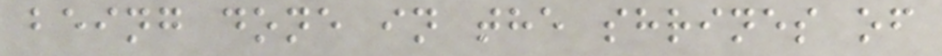being done in the shrines of
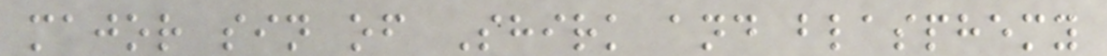major sin of Shirk and blasphemy
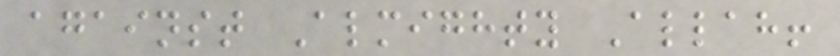against Almighty Allah!
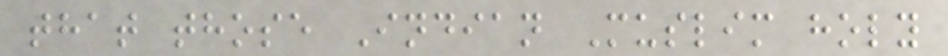that those Indian Muslim holy
